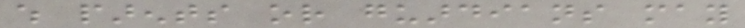which parents or guardians may
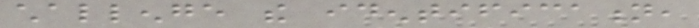challenge the identification,
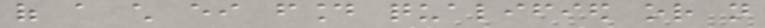of a child either found qualified or not
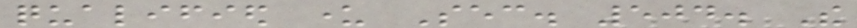qualified under Sec. 504. The
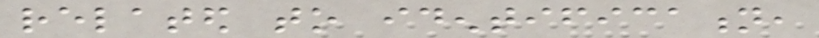related to identification,
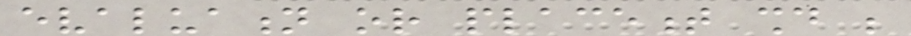evaluation or placement should be
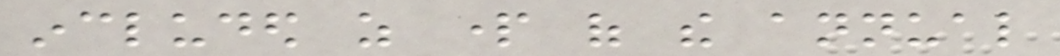included as part of the annual
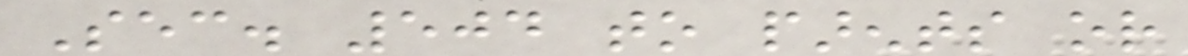Sec. 504 to parents or
